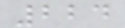224
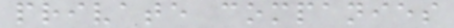private companies
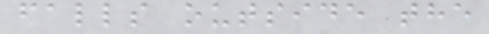falls outside the
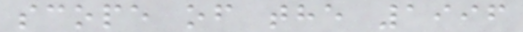scope of the 1996
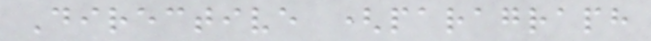Directive (paragraph
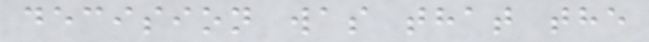decision was that the
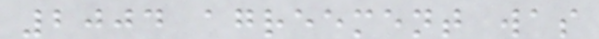2004 agreement was
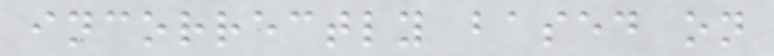incorrectly based on
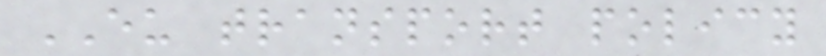EU transport policy
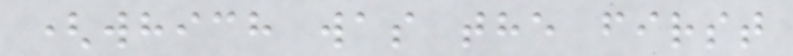(which was the first
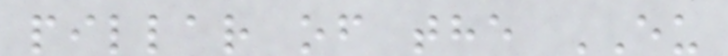pillar of the EU
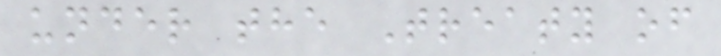under the Treaty of
